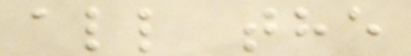all the
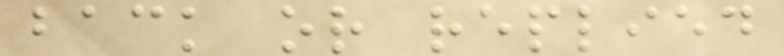back or replied
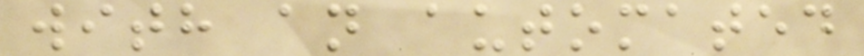with an automated
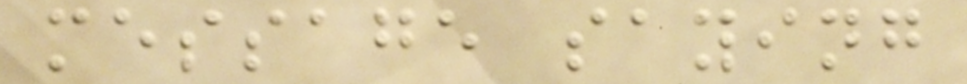message saying
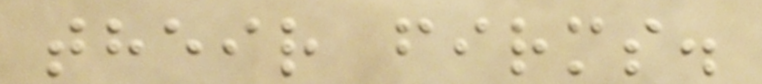their firms.
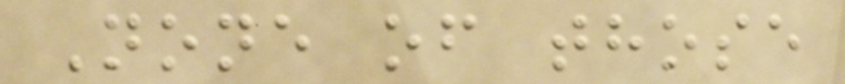None of those
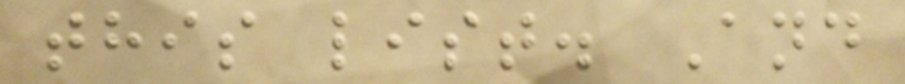this list. And
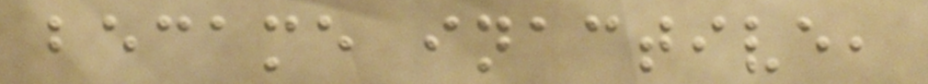became inactive,
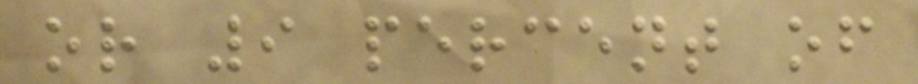or 9 percent of
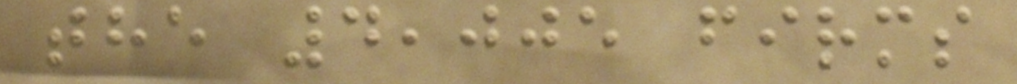the 4,005 firms
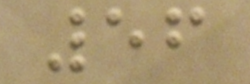56
